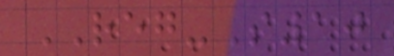REG-S10
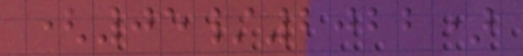(05/2022)
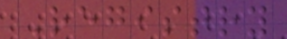Registry
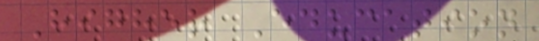Higher Education
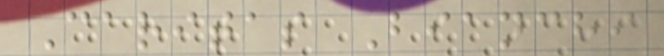Caritas Bianchi
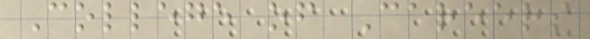College of Careers
